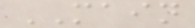MAIN
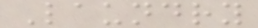Laundry
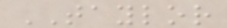TAYLOR
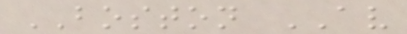BOSTON AV
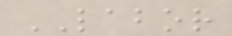LABOR
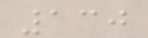130
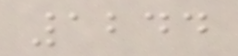1244
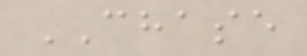CHASE
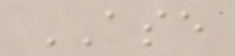ASE
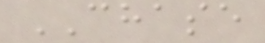CHASE
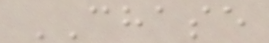CHASE
